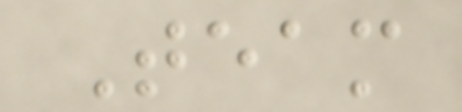Team
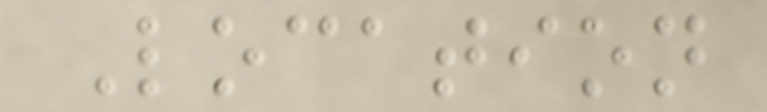Location
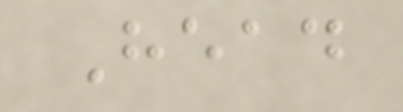Head
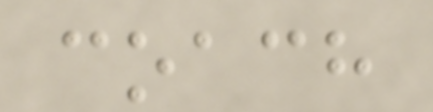coach
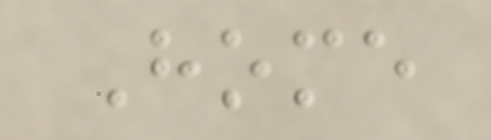Home
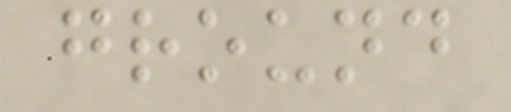ground
